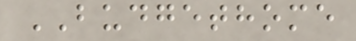BUDGETHOME
